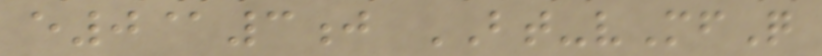e0@3j BT-vMfQ
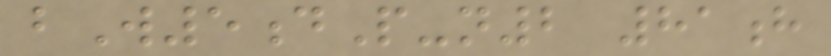bW5dP-n2 81h
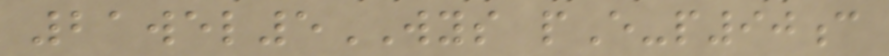21wel5WYS pE-p90c
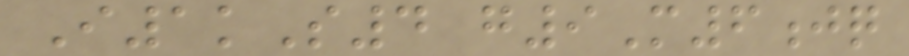I1kS4 g9M6jq
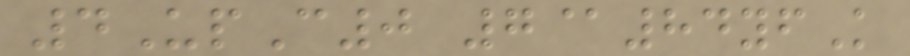4UpC0 7@84yfK
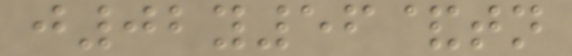j02y56&tn
